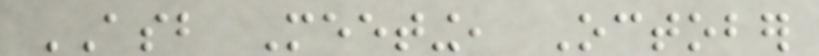ASB Meeting, October
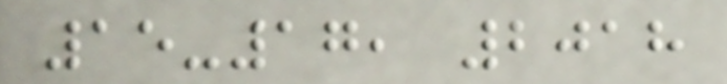15-17, 2018
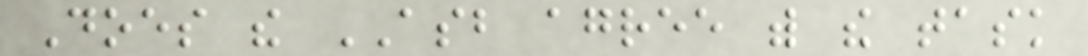Does the ASB agree with the task
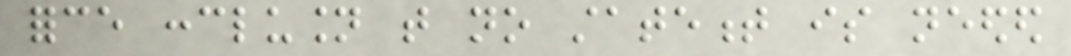force conclusion that no statement is needed
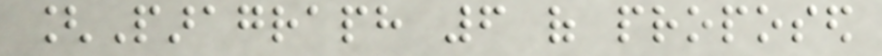[Paragraph 6 of proposed
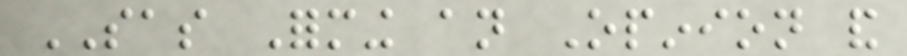SAS Forming an Opinion and
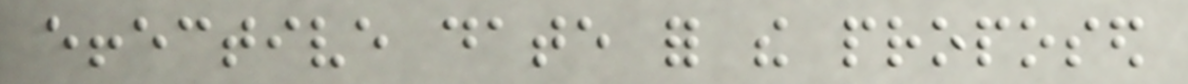effective date for the proposed
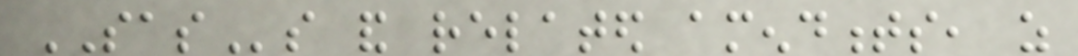SASs and related amendments, as
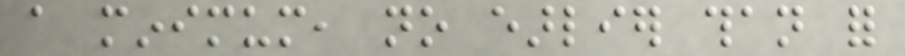a minimum, no earlier than for
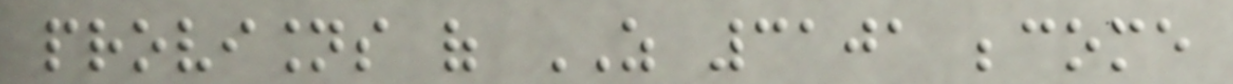provisions of AS 3101 become
